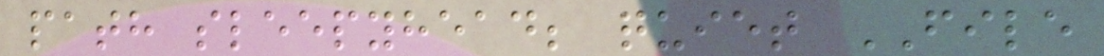path sleepyhead; quiet FILE
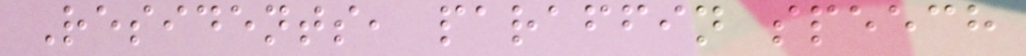Residents, paraffin speech
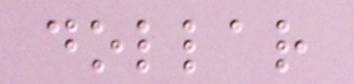dollar
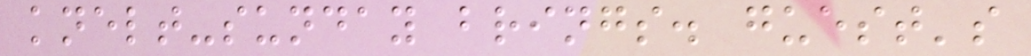knelt-sunday brings. guest's
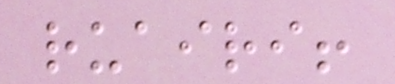ruairi!
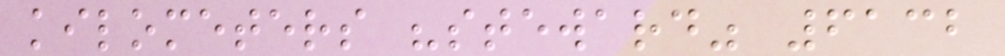kilometers "steward" 6132
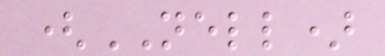(NELL)
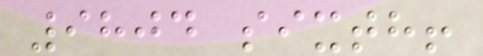9804 sixth!
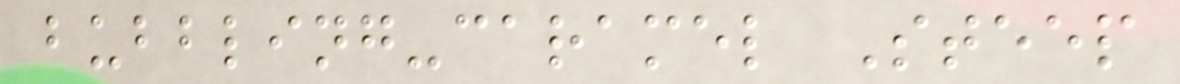bubbling-caramel Steep
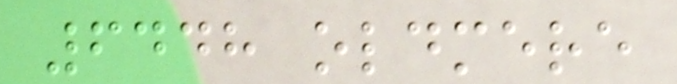6448 oldmere
